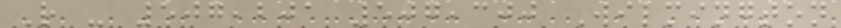R - 507,201 507,300 Wilmington
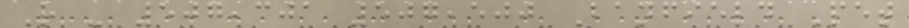R - 507,301 507,500 Banfield Pet
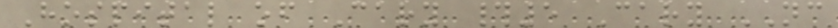Hospital of Cary #5 Cary NC
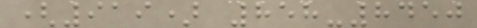(919) 858-8450
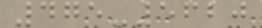475-5620
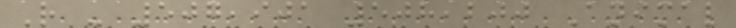R - 507,901 508,200 Animal
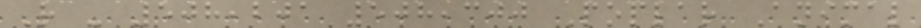R - 508,201 508,300 Poplar Animal
